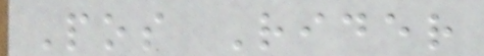Pos Rider
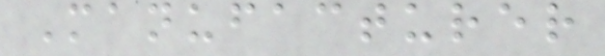Manufacturer
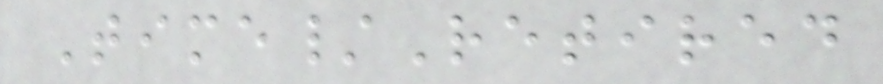Time/Retired
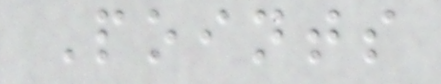Points
